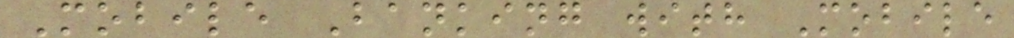Mobile Banking with Mobile
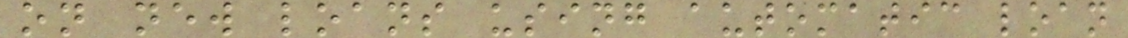on new loans using automatic loan
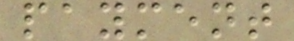payment
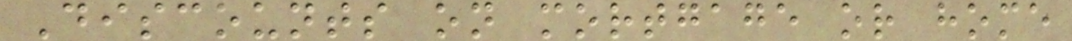Discounts on mortgage or home
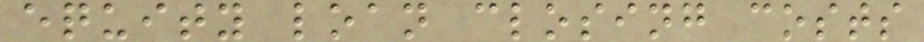equity loan closing costs
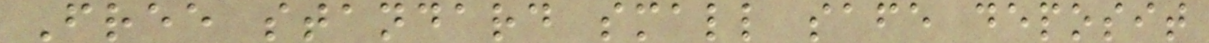Free standard small safe deposit
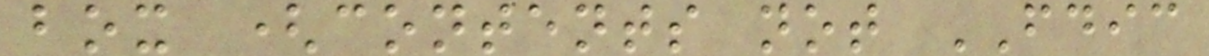box (contents not FDIC
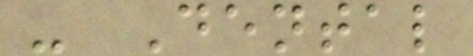- Dental
